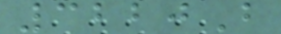3220B
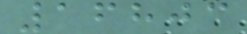16803
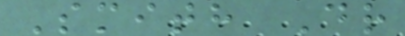Smith Dr
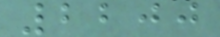2200
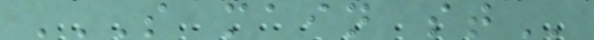S MAIN ST
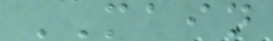MAIN
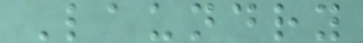Laundry
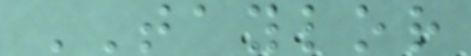TAYLOR
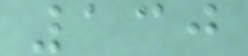130
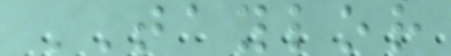TAYLOR
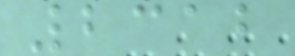2312
